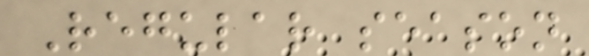Regular season
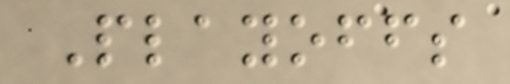Playoffs
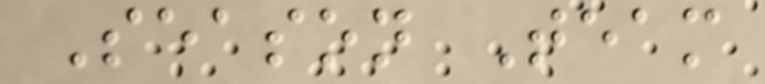Season Team
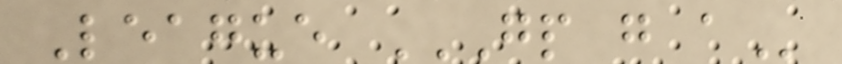League GP G A
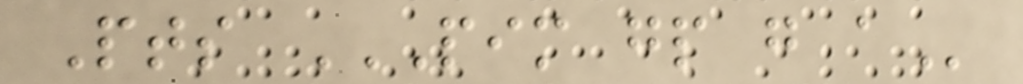Pts PIM GP G A
